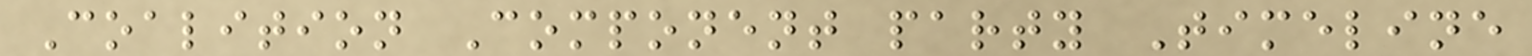Coalition Component party Timeline
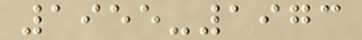1955-1973
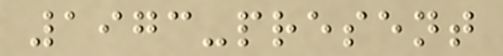1973-present
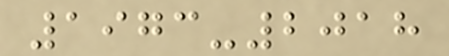1973-2018
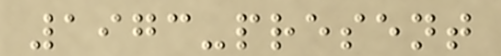1973-present
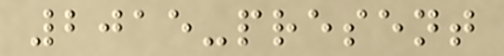2015-present
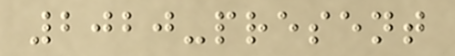2020-present
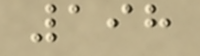198
